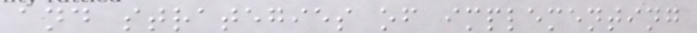and strategies of implementing
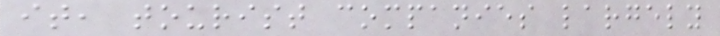it, tourist companies largely
